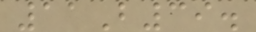11B39.
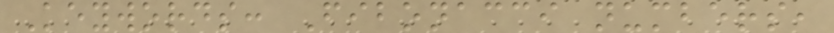Keywords: Fibonacci numbers,
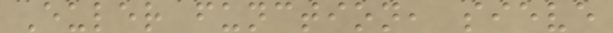Euler function, sieve
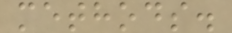methods.
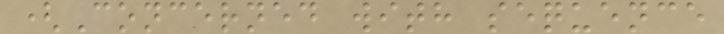(Concerned with sequence
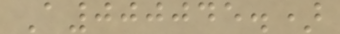A000045.)
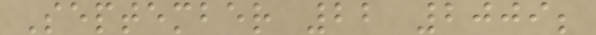September 22 2009;
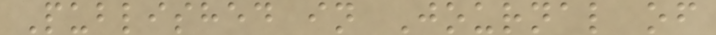Published in Journal of
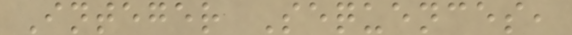Integer Sequences,
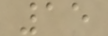15
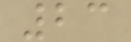23
